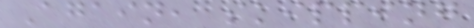Again, skipping
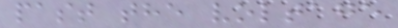past the voltage
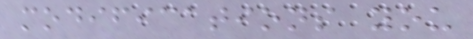modifications you
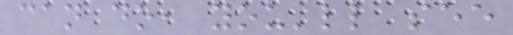can do, you'll see
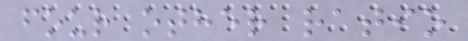four other ratio
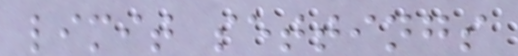limit settings
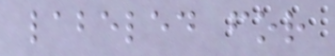labeled for
